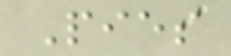Pies
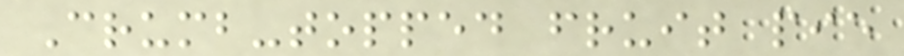Crumb-topped fruit pie
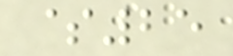$25
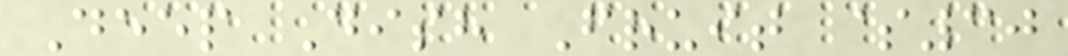Deep Dish Fruit $30
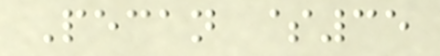Pecan $35
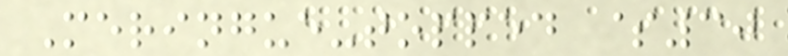Meringue-topped $30
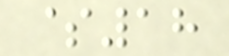$18
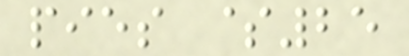pies $25
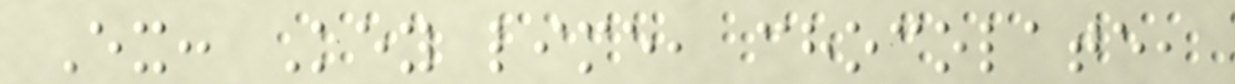Ex: Key lime, chocolate,
